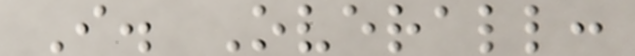I. Overall:
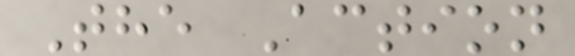The Action
